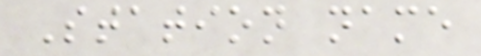Station name
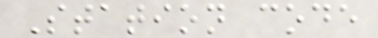Station code
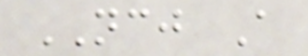NCJ A
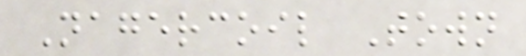Nagercoil Town
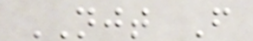NJT F
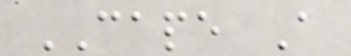CAPE A
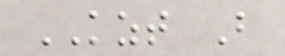KZT B
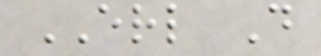ERL D
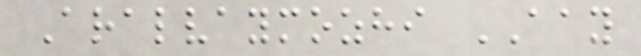Aralvaymozhi AAY
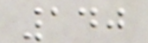140
